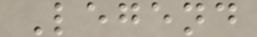Legend
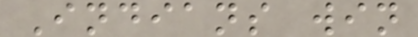Indians win
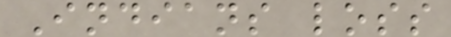Indians loss
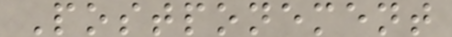Postponement
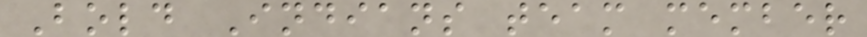Bold Indians team member
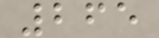265
